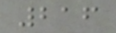216
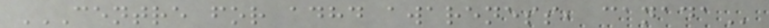CENTRE FOR ADHD AWARENESS, CANADA
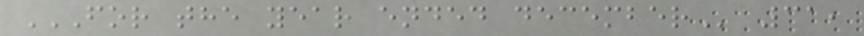FOR THE YEAR ENDED DECEMBER 31,
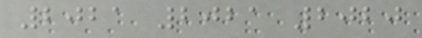2021 2021 2020
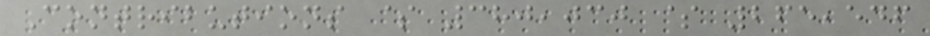Contributions $ 380,030 $ 265,546
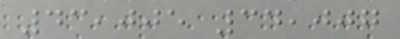43,005 34,007
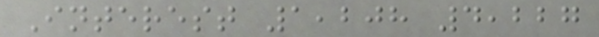Interest 1,208 4,227
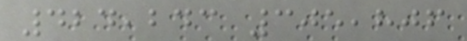424,243 305,806
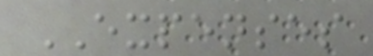EXPENSES
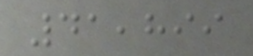41,899
